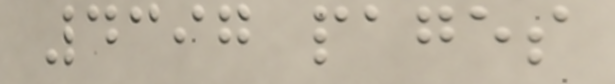4397 pages
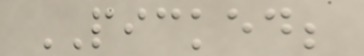PICKED;
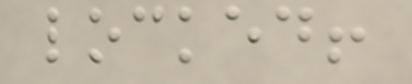locked!
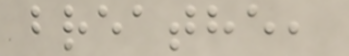breathe,
